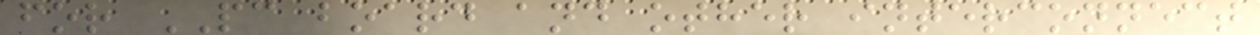for PC board and other interconnect
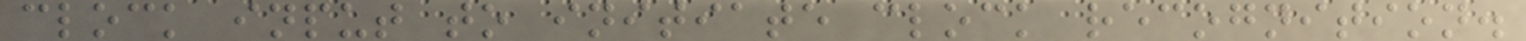clock input to initiate clock recognition.
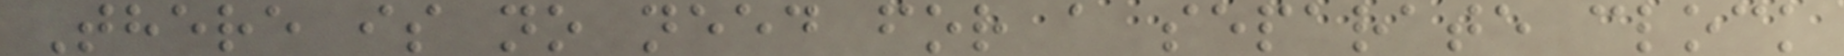There is no need for a separate clock
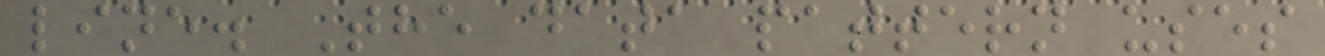line. The data pattern uses
